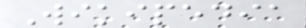Wikipedia
